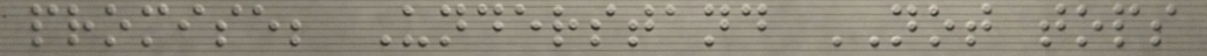promise; Understand NOT tops
